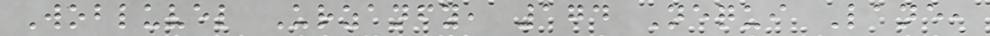Wobluvel Urzanfy, 174 Nequi Lane,
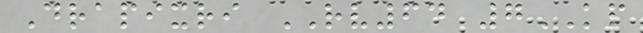Drapixri RV64 7KP
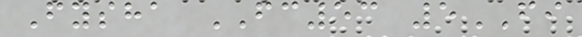Fysha FC53 5FI
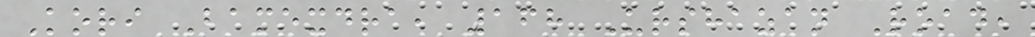Kori Bamexdra, 168 Urshazan Road,
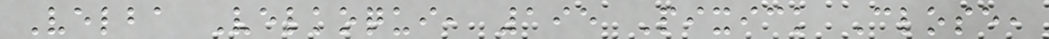Velba Velkoqui, 195 Pixick Close,
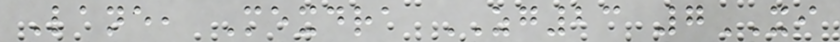Lane, Mexdra ZG23 7XI
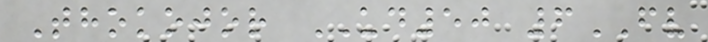Thokojor UD50 6FV
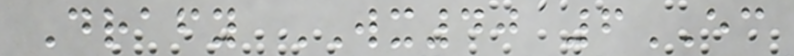Drafy WX40 6EC
